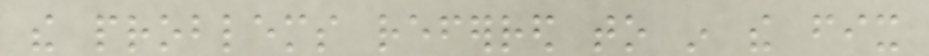the problems referred to in the fix
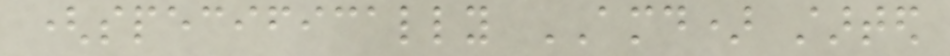(specifically AMD) started
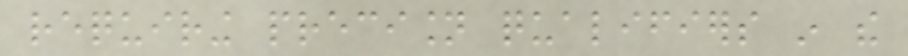requiring precision qualifiers in the
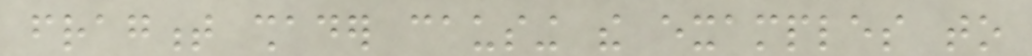fragment shader causing the examples to
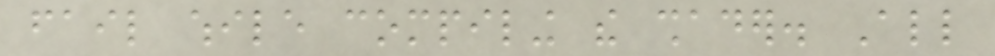fail while compiling the shader. All
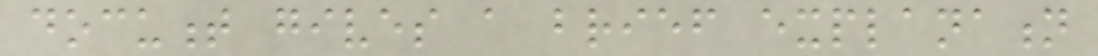document gives a brief explanation
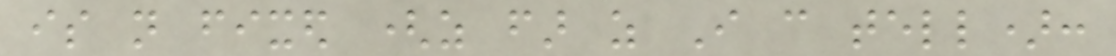is not fixed (as far as I can tell):
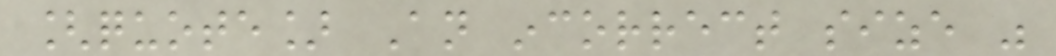[quote] An incorrect size was
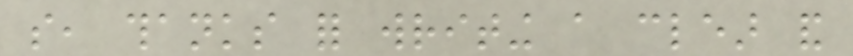so, thanks for writing a clear and
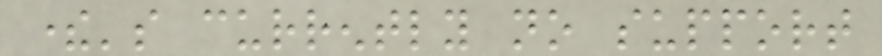there's currently no support
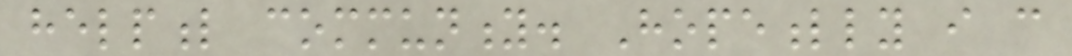helpful community. Hopefully i can
